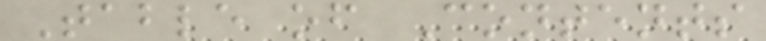Table of Contents
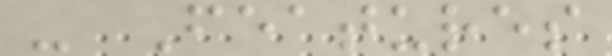- Features
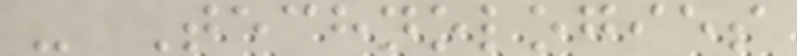- Technologies
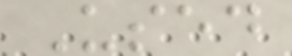Used
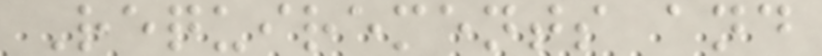Requirements and
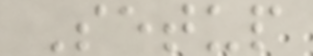Setup
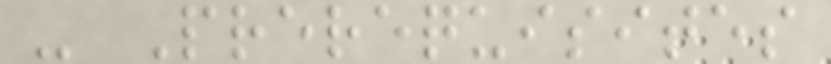- Prerequisites
